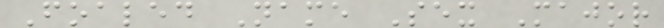Foaled Name Sex Major
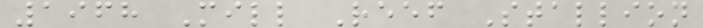1968 Mill Reef Stallion
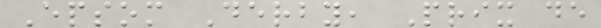Epsom Derby, Prix de
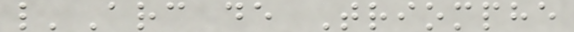l'Arc de Triomphe
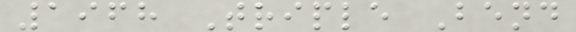1968 Triple Bend
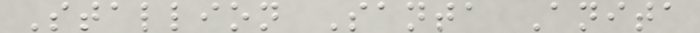Stallion Santa Anita
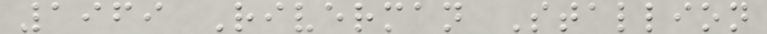1969 Riverman Stallion
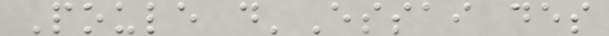Poule d'Essai des
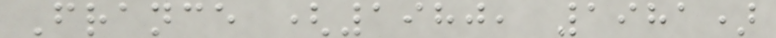France (1980, 1981)
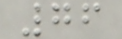76
